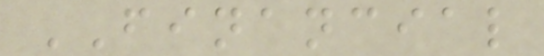FINANCIAL
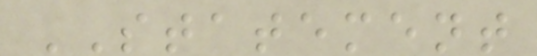STATEMENT
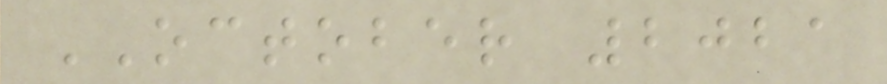OCTOBER 2021
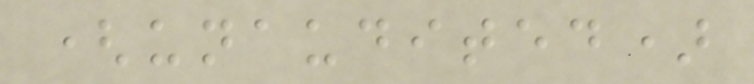(unaudited)
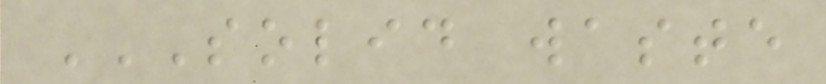SOLID WASTE
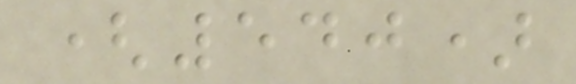(540)
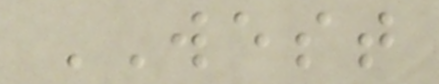WEST
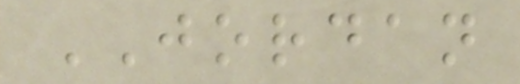JORDAN
